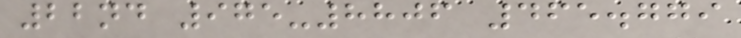22nd 975-8806 465.779
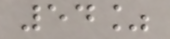54%
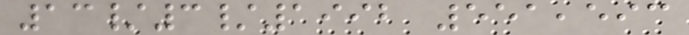13/3/1992 551,593
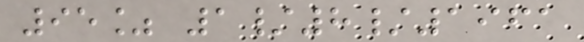95% 1/8/1961
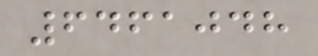6461048
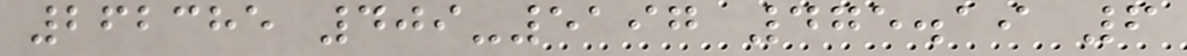262385 409-5197 475.19 6
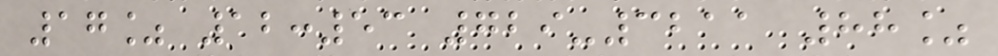17% 12:53 729-3211 88%
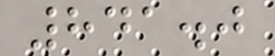841.0
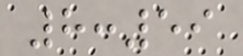8:59
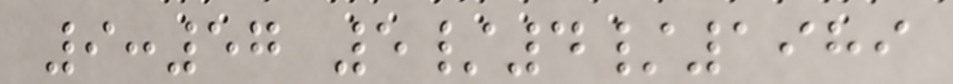9:57 5/4/1989
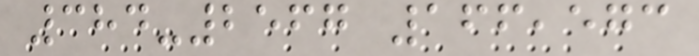384-2567 166,573
